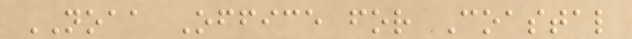NOAA Office for Coastal
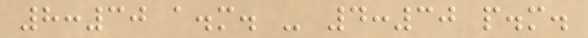8:30 a.m. - 4:30 p.m.
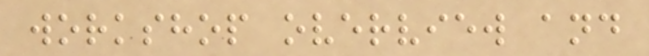workshop overview and
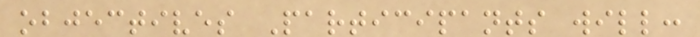objectives Participants will:
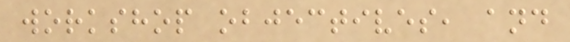workshop objectives, and
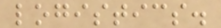logistics.
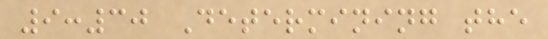9:30 Determining the
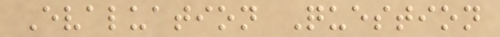Evaluation Question
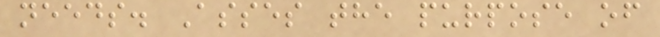needs. Asses the purpose of
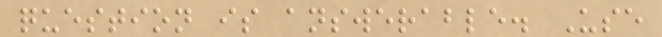question is answerable. Use
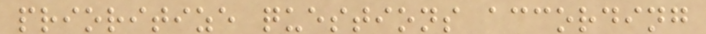prioritize questions according
